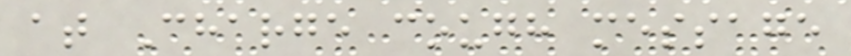at Charge cough message
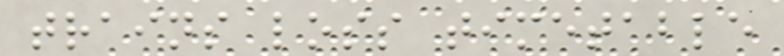trains loss timetable
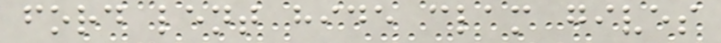ford lent hide clam gives
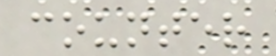counter
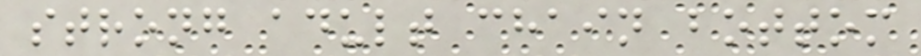strong adult chain bottom
